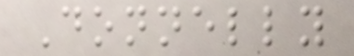Donnelly
